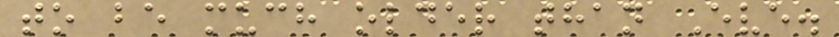to be much older than Eve.
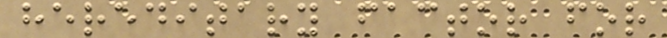hereditary factor for
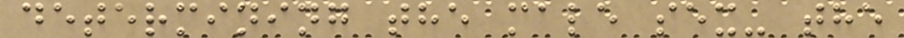determining the male sex- the
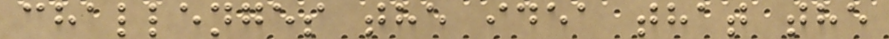challenges the idea that the
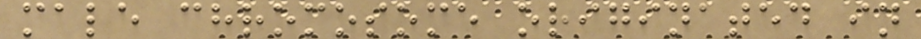male chromosome originated in
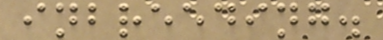inbreeding.
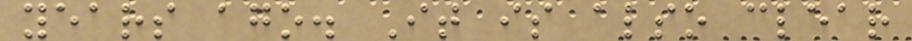years ago. It is also clear
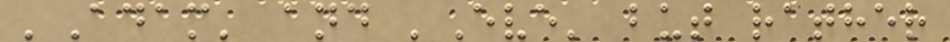'Adam' and 'Eve' but rather
